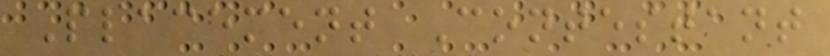Placement Contestant
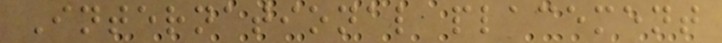International placement
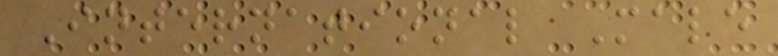International Male
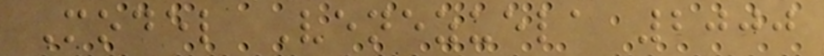Model Venezuela 2000
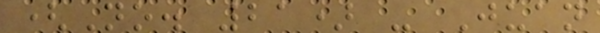(No. 21) - Juan
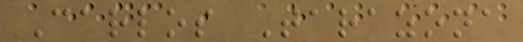Carlos Tarazona
